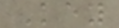Key
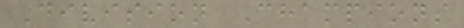Division Champions
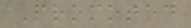Promoted
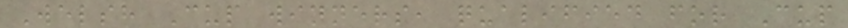Welsh Cup winners, qualified for Cup
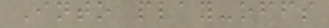Into play-offs
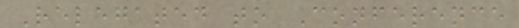Relegated to Conference
